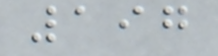197
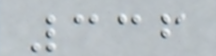336
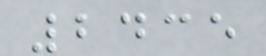2435
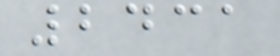2431
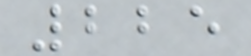225
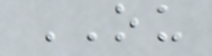OU
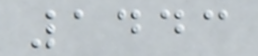1443
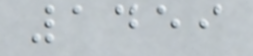1459
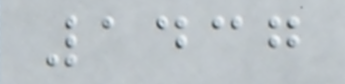1437
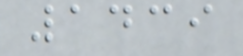1439
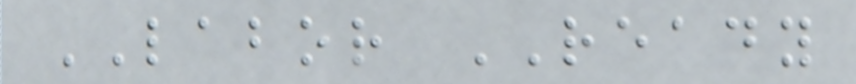LABOR READY
